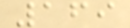169
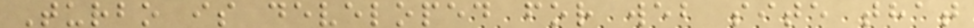Turbo is developed for web site that
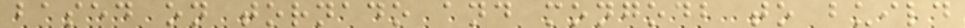based on tornado and mongodb to build
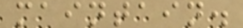maintain.
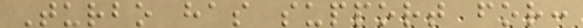Turbo has support for:
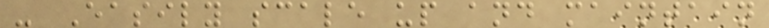- Easily scale up and maintain
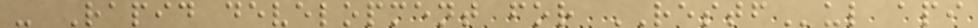- Rapid development for RESTFul api
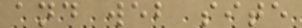and web site
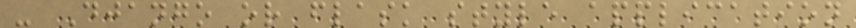- Django or flask style application
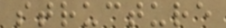structure
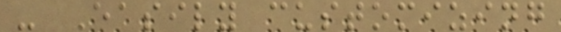- Easily customizing
